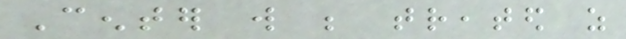Center will be treated as
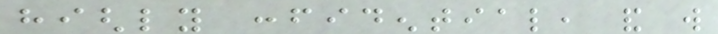highly confidential, and will
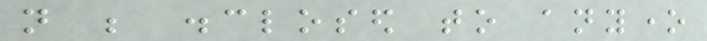not be disclosed to anyone
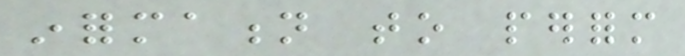information to perform
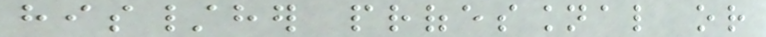his/her professional or
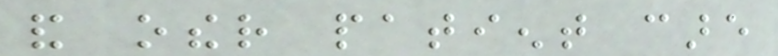and other patient care
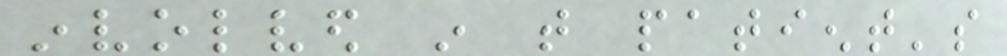involved in that patient's
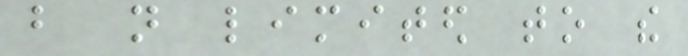but not limited to the
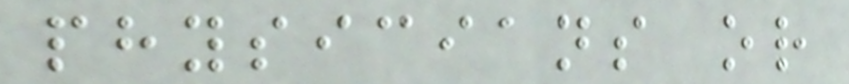physicians or
